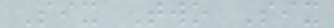Six Two Six
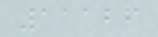11126
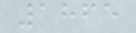1865
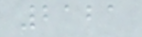2121
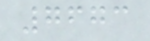7673
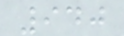940
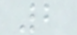2
